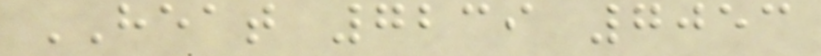HEAT 7239 7053
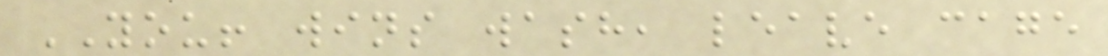YOU! wins wash, leave cage
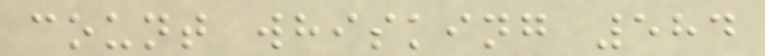count whisking 584
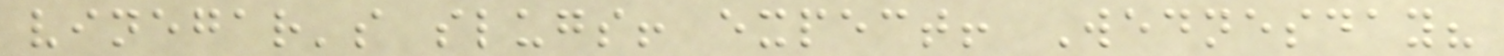vinegar's slugs! expect! Wednesday?
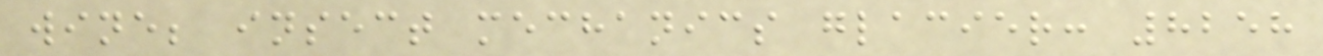wine; insect mechanics glacier: 8258
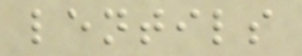lentils
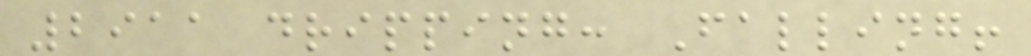2911 dripping: Falling!
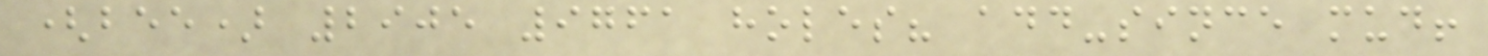(bee) 2905 9761 holes? add-since mud!
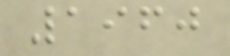1960
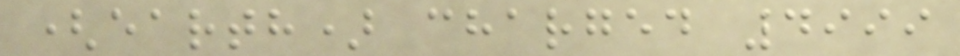(earth) charged 4999
